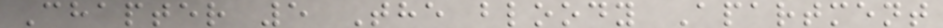Chapter 5 The bloody Apartment
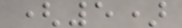(5)
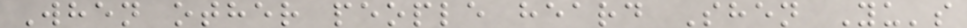When other people heard Shen Yu's
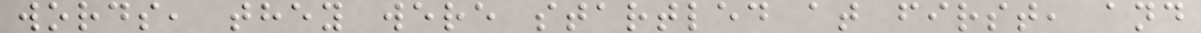words, they were startled at first, and
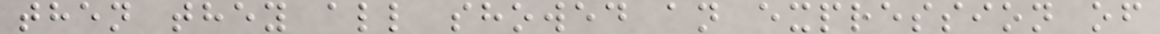then they all showed an expression of
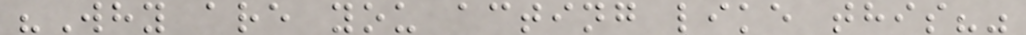"Why are you acting like this?"
